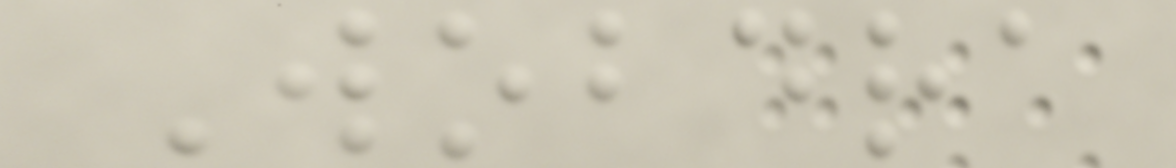Wobdra
